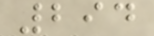294
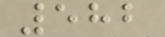582
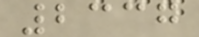2337
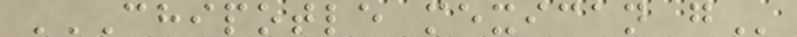CHIPOTLE MEXICAN G
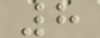8
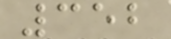352
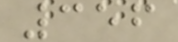356
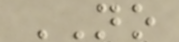NO
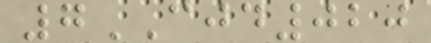7CJD020
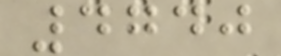4740
